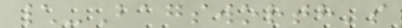\-Bagsworth's
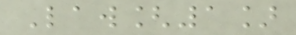Law[1]
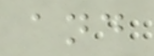and
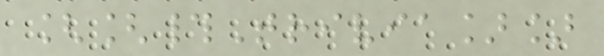[[#Trivia]]
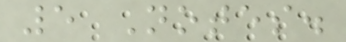5 Notes.
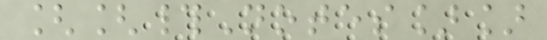[[#Notes]]
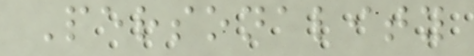Personality
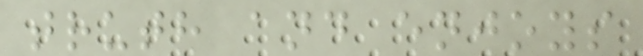truth and enjoys
